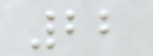22
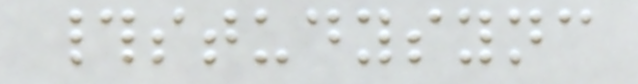#studysync
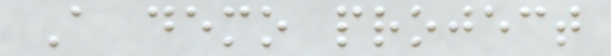A demo project
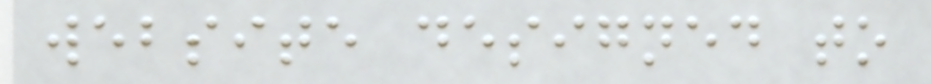website designed to
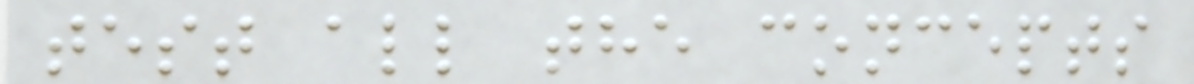test all the concepts
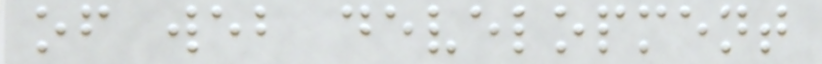of web development
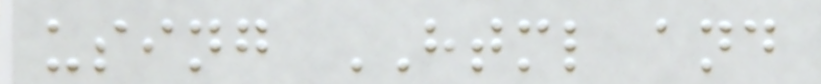using HTML and
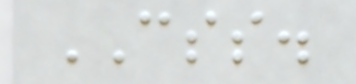CSS.
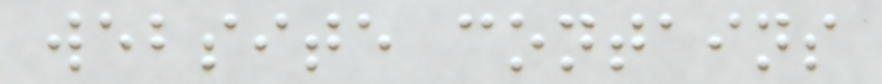website contains
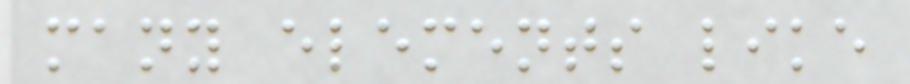many elements like
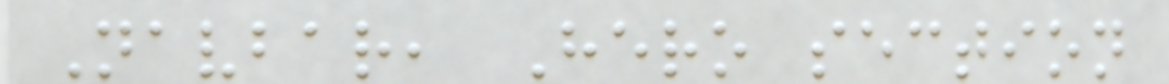Navbar, Hero section
